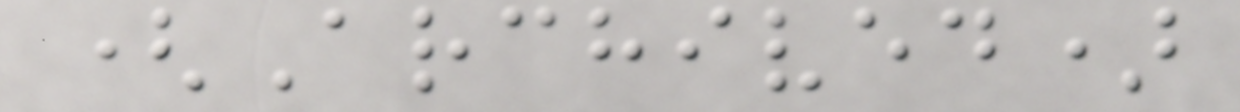(Archived)
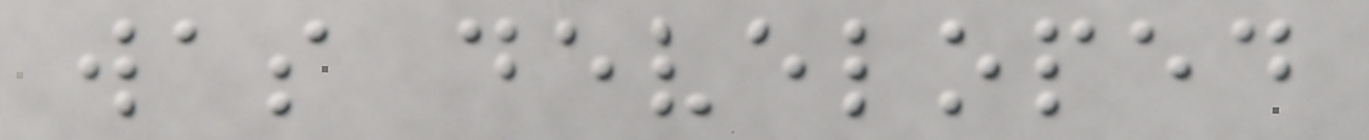was developed
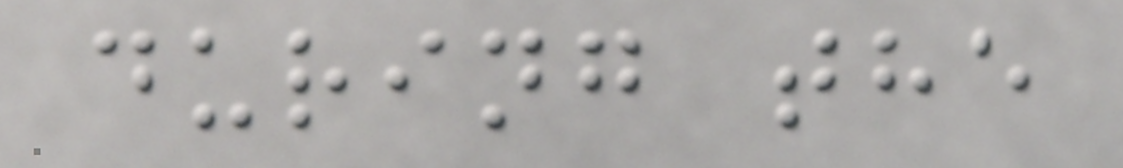during the
